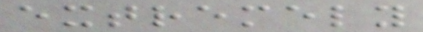extremely
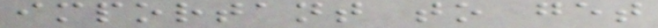important to get
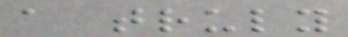a truly
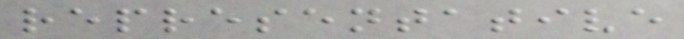representative
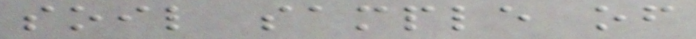soil sample of
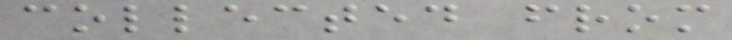collected from
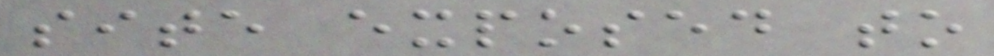site exposed to
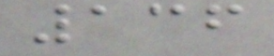136
